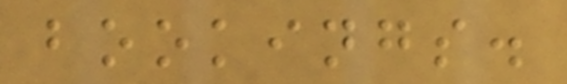bookings.
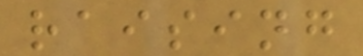raising
